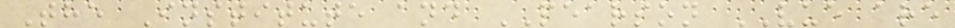The Institute and PEARSON VUE are
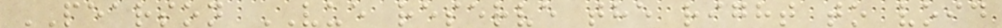PEARSON VUE reserve the right to void
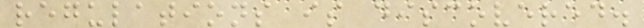regulations is discovered.
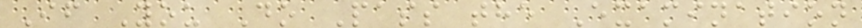If You Do Pass the Examination
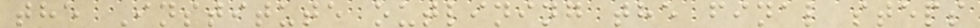the Institute outlining the final steps
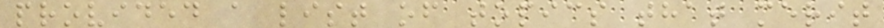provided a list of topics that merit
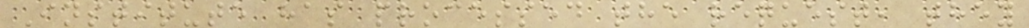Institute has processed the request, they
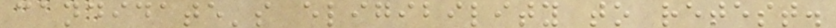candidate's eligibility to retest.
